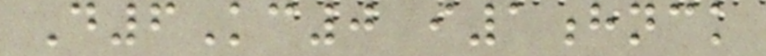D6Kc0 i1hnck
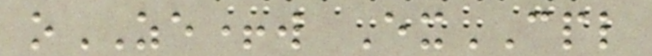oZE+w ExCPL
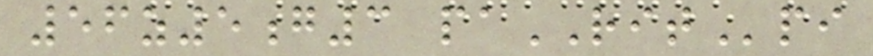56z5g3 paRITpi
